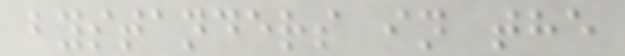bystanders in the
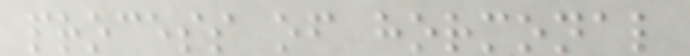process of hormonal
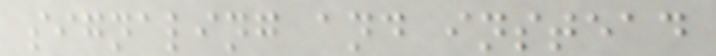signaling and instead
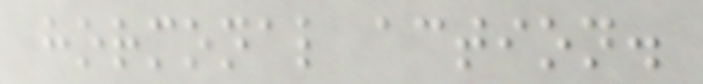hormonal action.
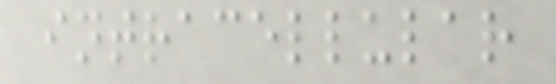intracellular
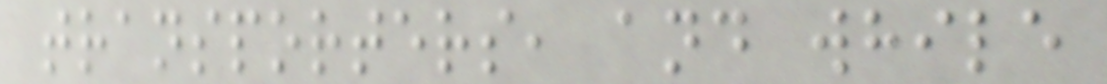transporters, and while
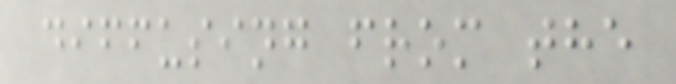diffusing from the
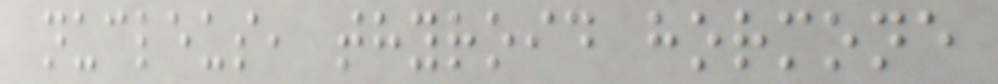nucleus, thyroid hormone
